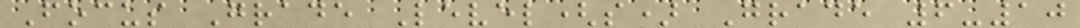Focus Grade Level(s) Grade 6-10
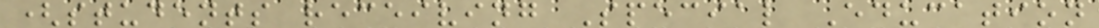(students receiving Special Education
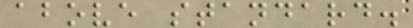above standard.
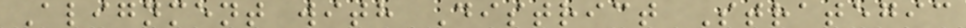Alignment with District Strategic
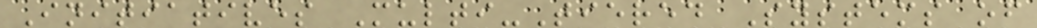Initiatives Multi-Tiered Systems of
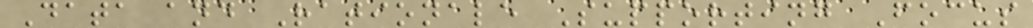Data and Rationale Supporting Focus
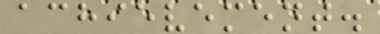achievement.
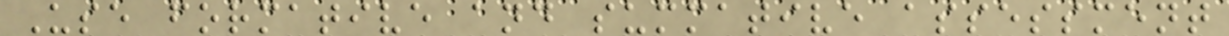Use formative and summative assessment
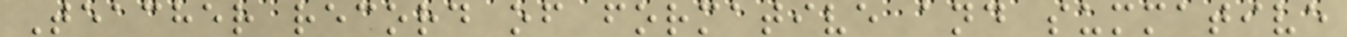Teacher record of formative and summative
